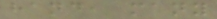hand, many
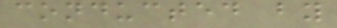conducted by
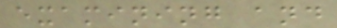examining and
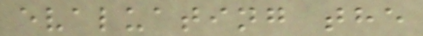evaluating the
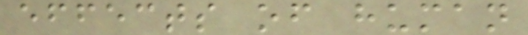effects of human
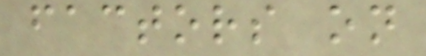factors on
